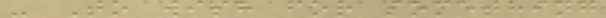- To wish for something
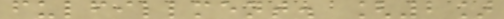fulfillment. [2]
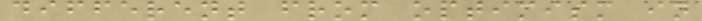different from optimism in
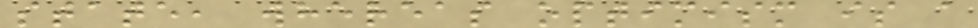state, whereas optimism is a
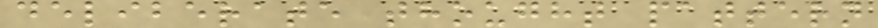deliberate thought pattern
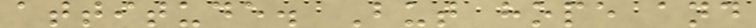attitude. But hope and
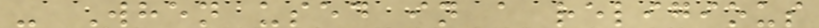- When used in a religious
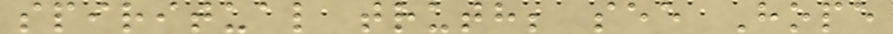spiritual truth; see Hope
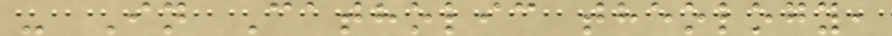- In Catholic theology,
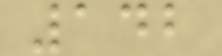142
